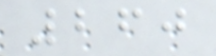260
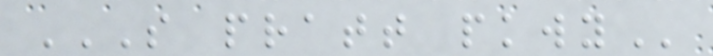S PRATT PKWY
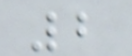2
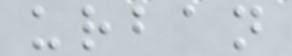urban
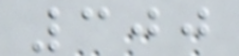300
